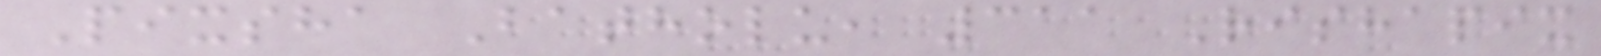Pixsha Batholu, 311 Rishapix
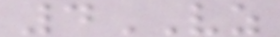4VZ
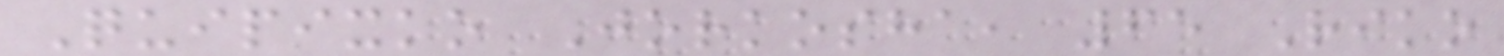Quipixko Jorkosha, 65 Riko
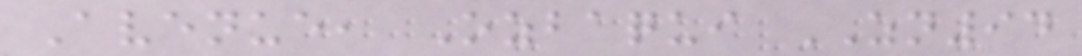Avenue, Ozbaqui ZN94
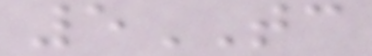5TC
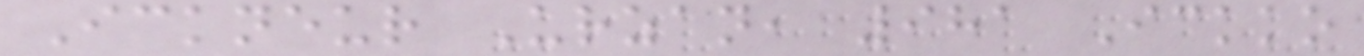Ickneur Urzan, 981 Ickko
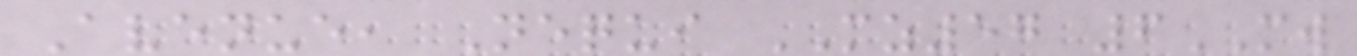Avenue, Nequi MZ57 6MW
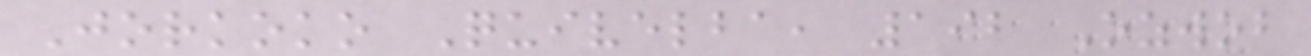Jorkoko Quivelba, 192 Ozwob
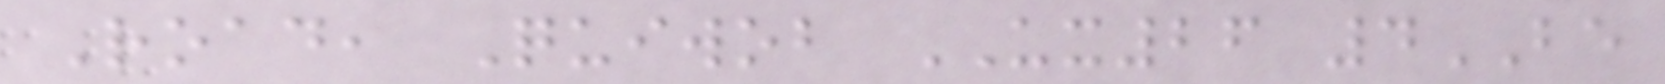Road, Quiwob UX26 4BE
